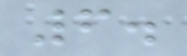6.
